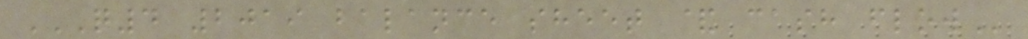Q4 2019 BALANCE SHEET & CASH FLOW
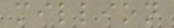million
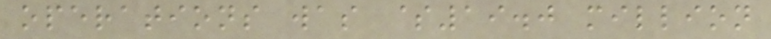operations was $19.0 million
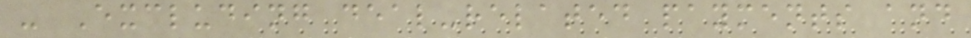- Excluding deal-related payments and
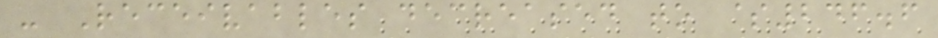- Receivables decreased to $246.6
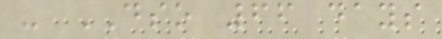- DSO 66 days
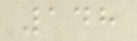148
